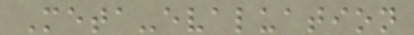Meta-evaluation
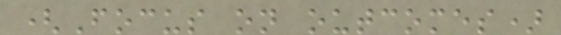(Focus on outcomes)
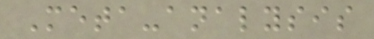Meta-analysis
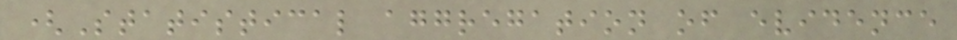(Statistical aggregation of evidence
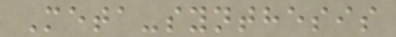Meta-synthesis
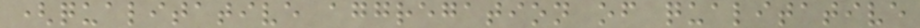(qualitative aggregation of qualitative
